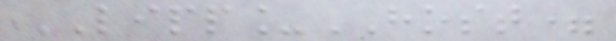LIPP_HOST=
